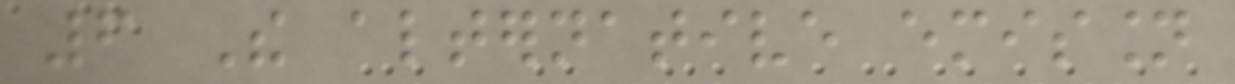6 The alternative emission
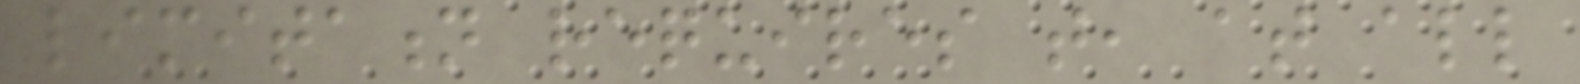limitation requires that, at all
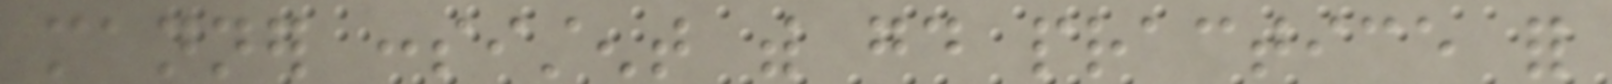manner consistent with good practice for
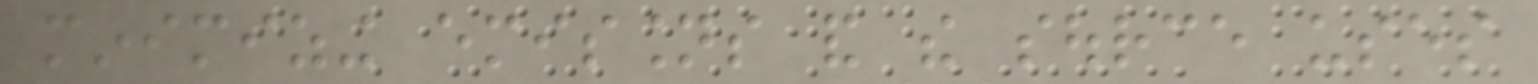minimizing emissions and the source uses
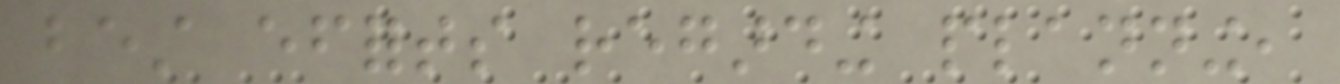best efforts regarding planning,
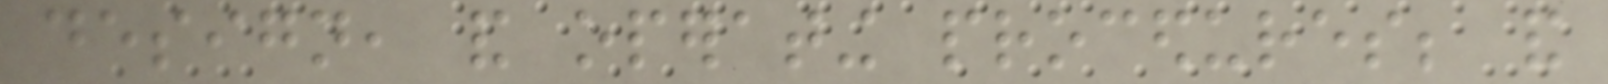design, and operating procedures; and
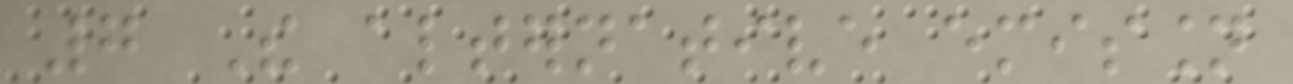7 The alternative emission
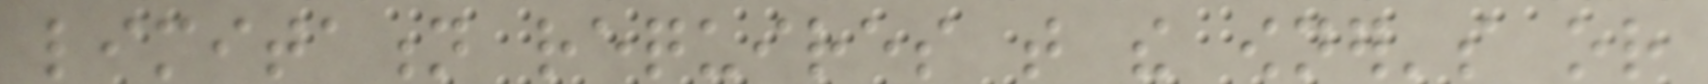limitation requires that the owner's or
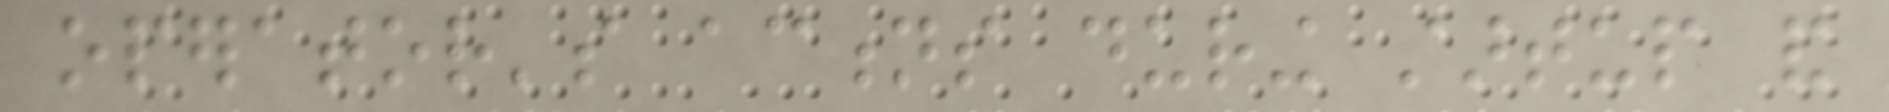operator's actions during startup and
